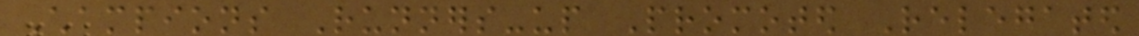Champions Runners-up Promoted Relegated
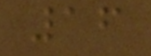16
